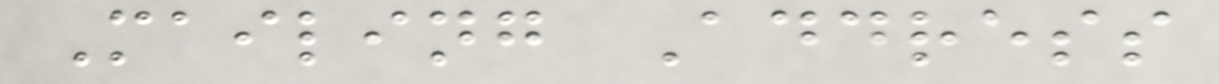Mailing Address
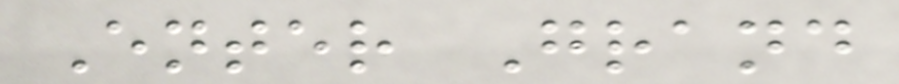Enter Grand
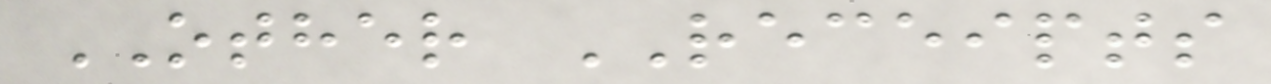OTHER RECEIPTS
